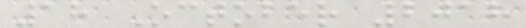18 October 2018
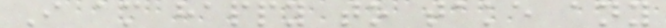I am happy to take any
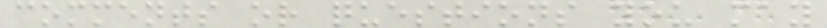comments or questions you may
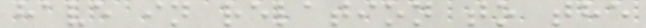have in relation to the
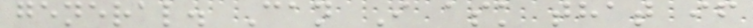general. Can I ask that if
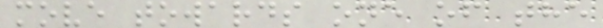move towards one of the
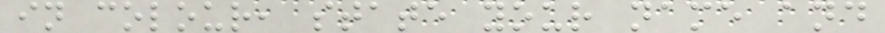in colour, state your name and
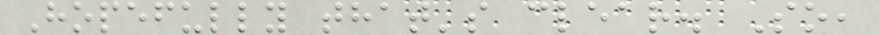Hopefully that's clear. So,
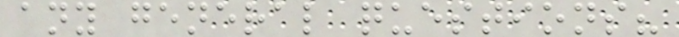any general questions?
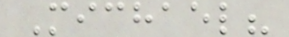Michael?
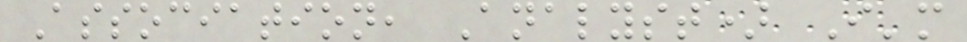Association, Analyst) I'm
